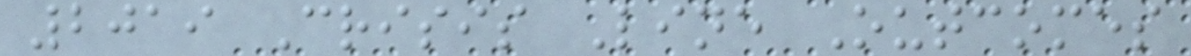2019 Crisis Line Outcomes
